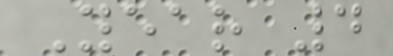Year 4
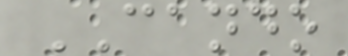CANDO
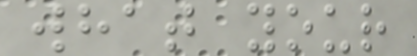what your
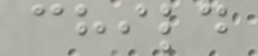child
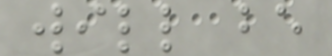will be
